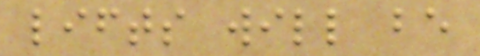lifts will be
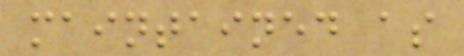maintained as
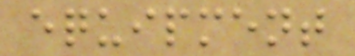equipment
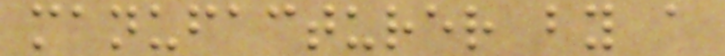manufacturer by a
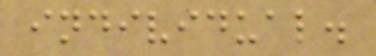individual.
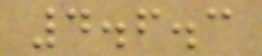4.6.3
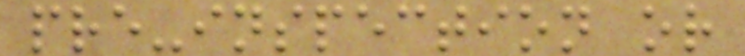pre-inspection or
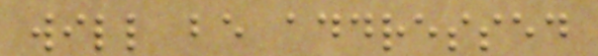will be addressed
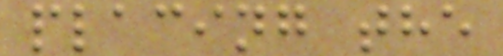placing the
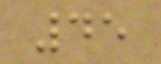45
